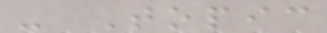- Topic
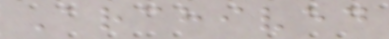Archived
